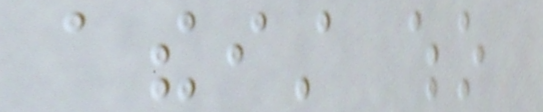atheist who
